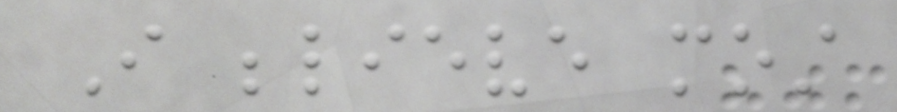I believe most
